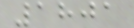1801
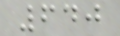640
